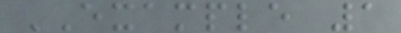EXAMPLE 1
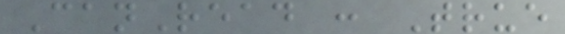CanRead : True
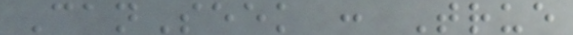CanSeek : True
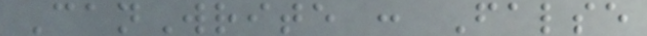CanWrite : False
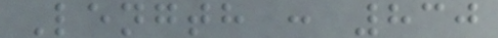Length : 830
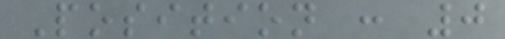Position : 0
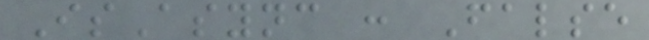IsAsync : False
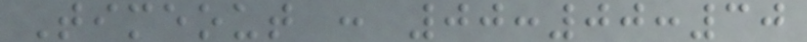Timeout : 00:00:30
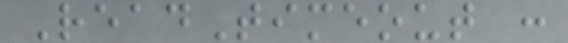ReadTimeout :
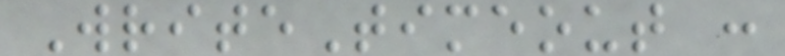WriteTimeout :
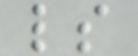ls
